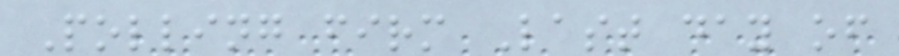Polling firm Last day of
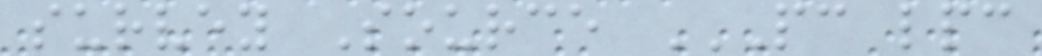survey Source PC LPC
